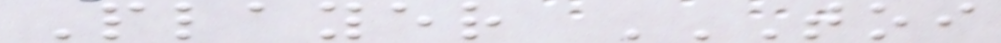Player TOI
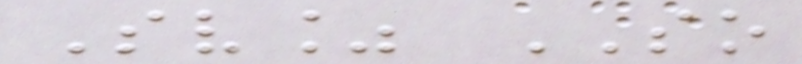Sv% SO
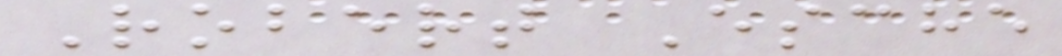Robert Esche
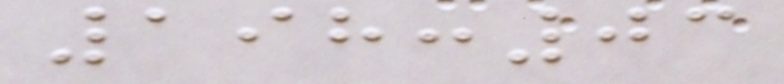198:03
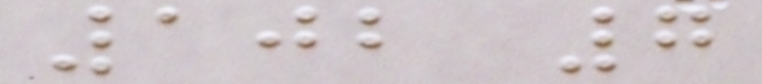102 7
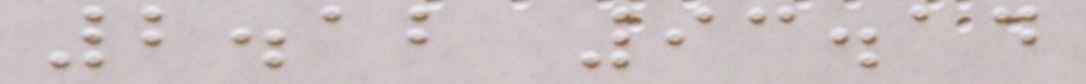2.12 93.14
